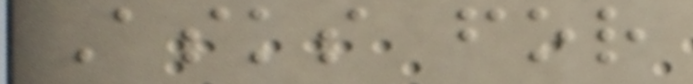Asks for
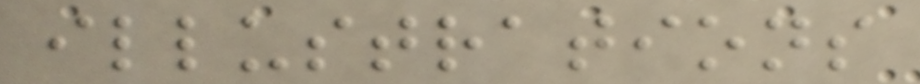illustrations
